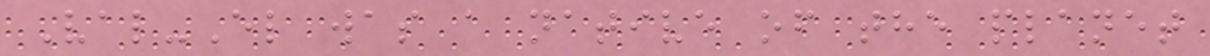Val-El was a native of the planet
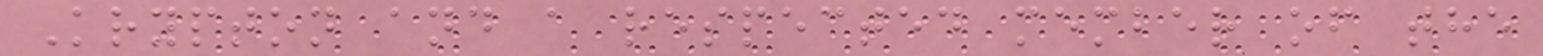Krypton and a respected member of the
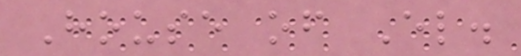House of El.
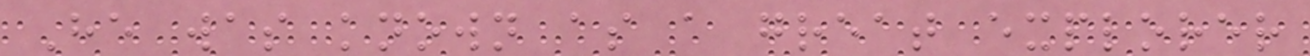He was known as a great explorer
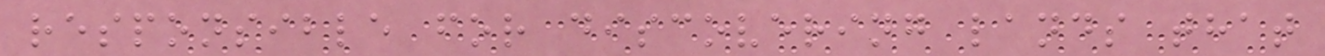responsible for discovering lands that
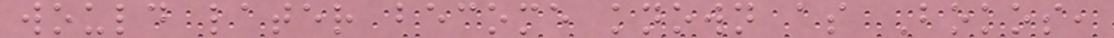would later become known as Bokos,
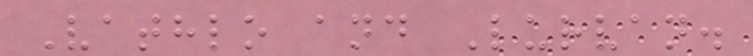Vathlo and Lurvan.
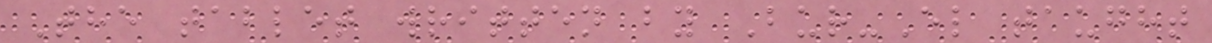The tablet written by Bur-El taught
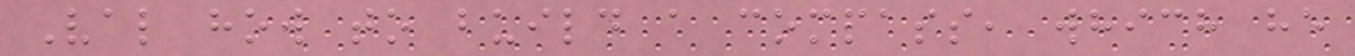Val how to build a compass, which he
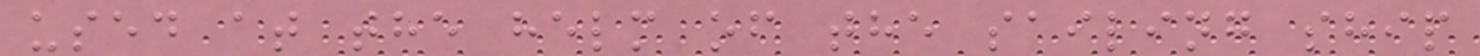used at the helm of the sailing ship
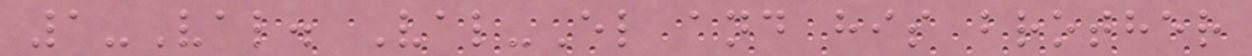1-Val. Val-El and his brother
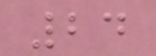24
